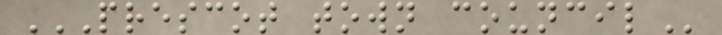PRESCOT TOWN COUNCIL
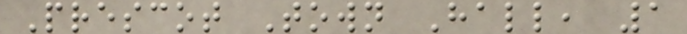Prescot Town Hall, 1
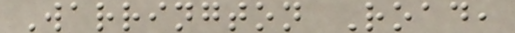Warrington Road,
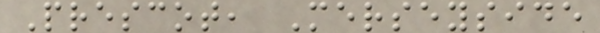Prescot, Merseyside
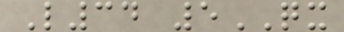L34 5QX
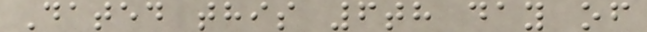Dated this 6th day of
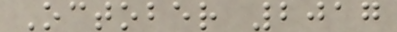October 2017
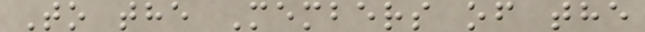To the Members of the
